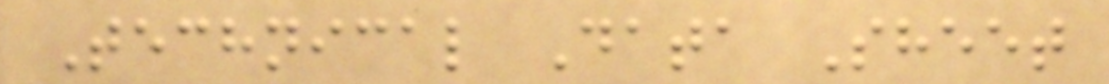Technical Data Sheet
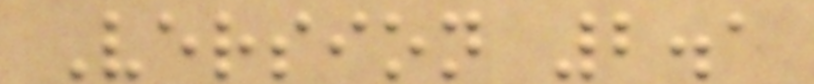Version 2.1
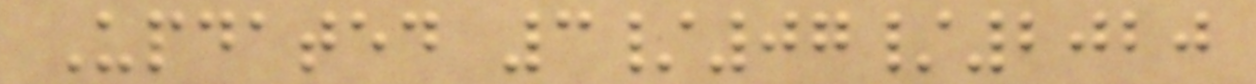Updated 3/07/2020
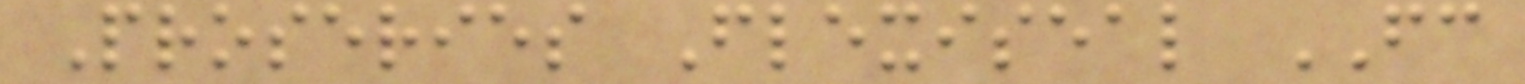Proseries Flexiseal FC
